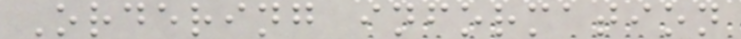Ordering information
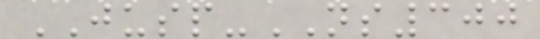JUSP-NS300
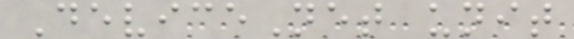DeviceNet unit
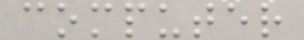computer
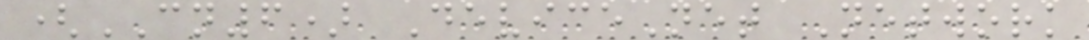(CN6) DeviceNet Network
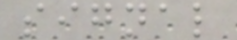signal
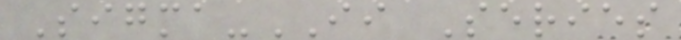Sigma-II Series
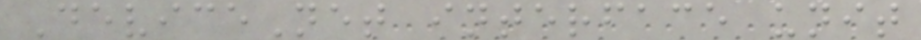DeviceNet interface unit
